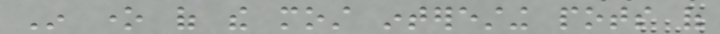In one of the most interesting pots of
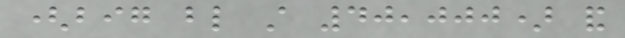(big blind still 40,000) and
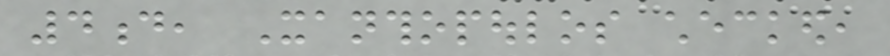4d, Xanthopoulos checked,
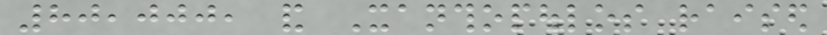80,000, and Xanthopoulos raised
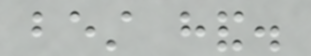best hand.
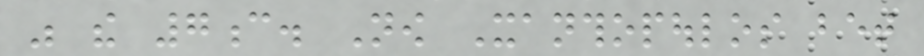was the 7c. Now Xanthopoulos bet
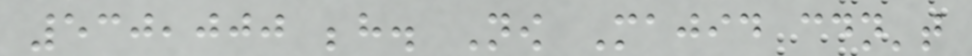530,000 behind. Now Majid couldn't
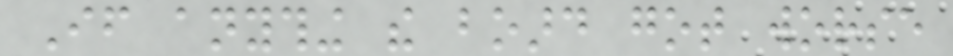If anything the board got worse
